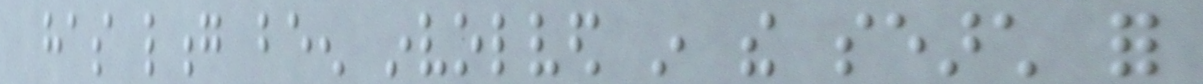has long been involved in the search for
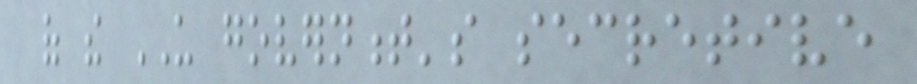of the US government's secretive
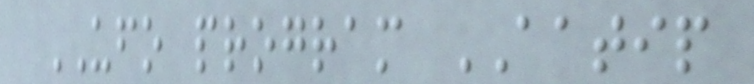UFO program AATIP
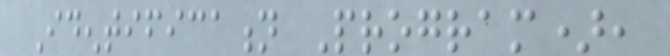Identification Program),
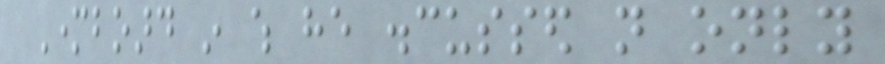Motherboard in which he discussed not only
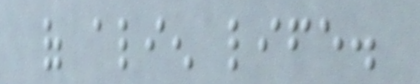of alien life.
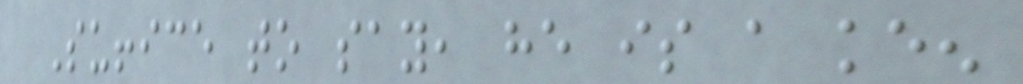Suffice to say, he is a keen
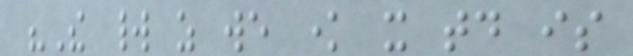"The world as we know it today is
